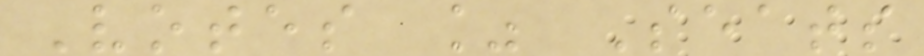Votes % Seats
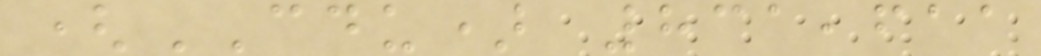(CDU) 831,611
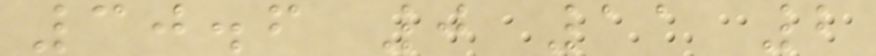30.6 0 11 2
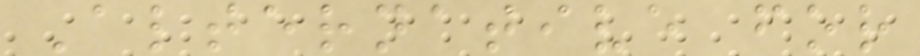Alternative for
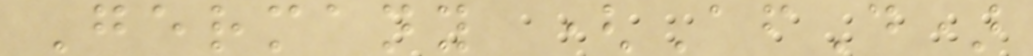Germany (AfD)
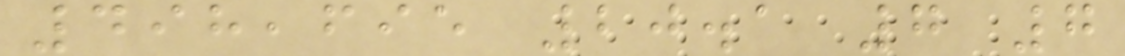498,695 20.1 7 7
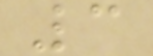3
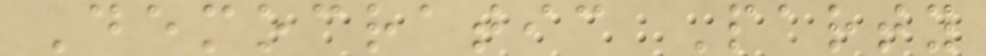Democratic Party
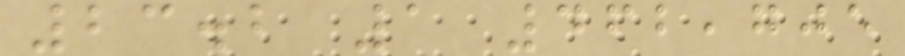23.2 1 462,705
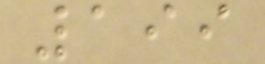199
